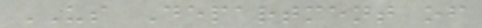US Department of
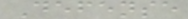Defense
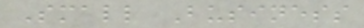Small Business
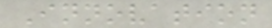Innovation
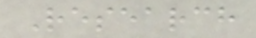Research
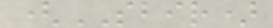(SBIR)
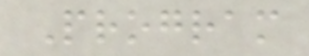Program
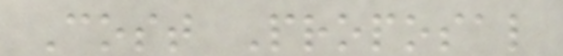Cost Proposal
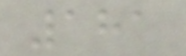181
